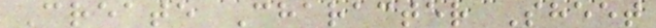Create Character Sheet
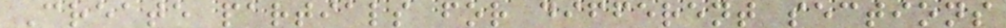Create partials for different sections
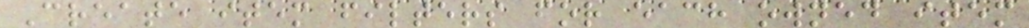Create item filters for each owned item
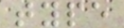type
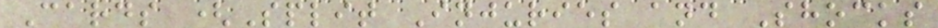Cards (Split Injuries and Shocks
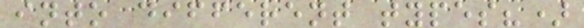into different types?)
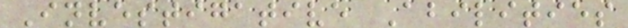Investigative Abilities
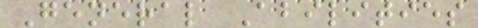General Abilities
